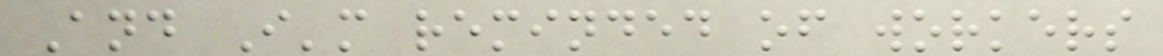And I'm reminded of workers
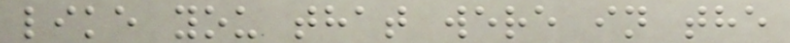like you that were in the
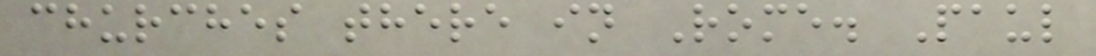churches there in Rome. Paul
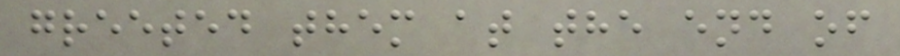greeted them at the end of
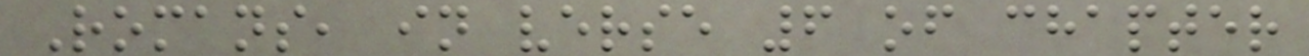Romans, in verse 6 of chapter
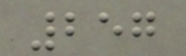257
